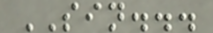SIN...
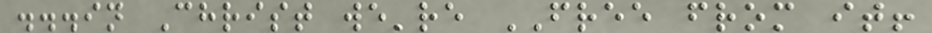...in Christ we're FREE from it!
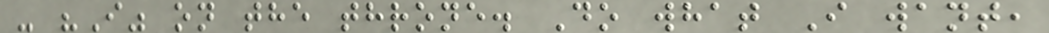- "I" on the throne. Do what I want,
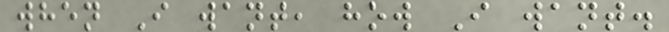when I want, how I want.
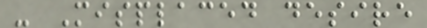- Misplaced desire
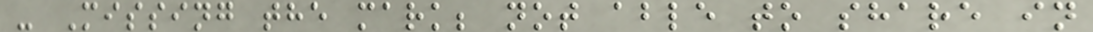- Missing the mark; not able to share in
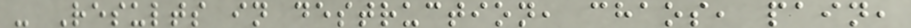- Results in destruction, chaos, pain,
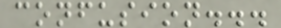confusion...
